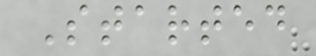Started
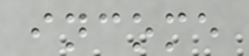income
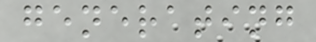generating
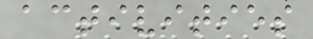activities
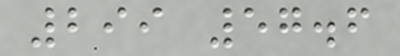299 57.6
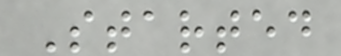Started
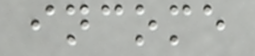income
